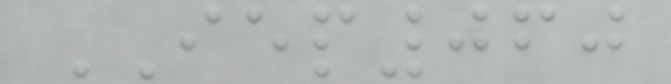IEP060
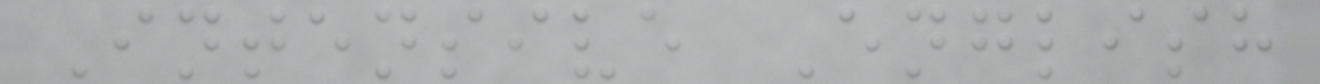Intensive English
